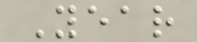Year
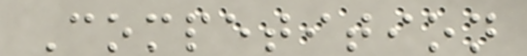Competition
